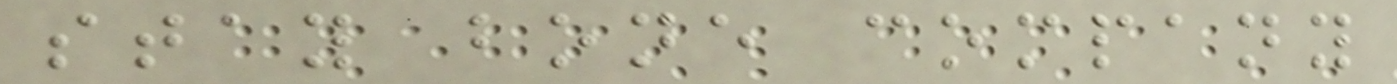stay bone company
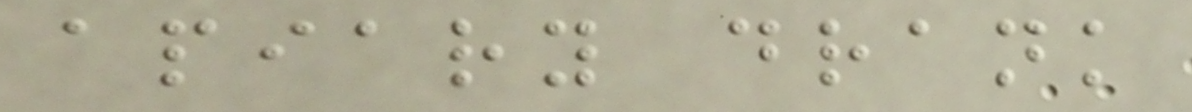apiary drank
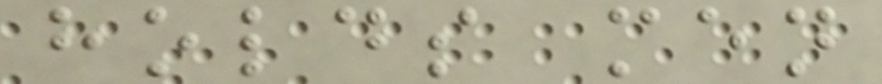holds men
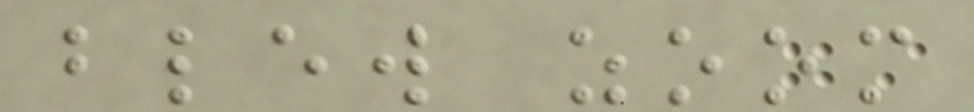blew zoom
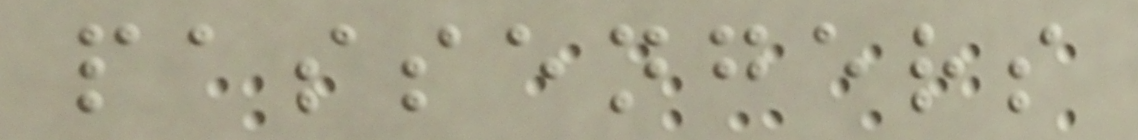passengers
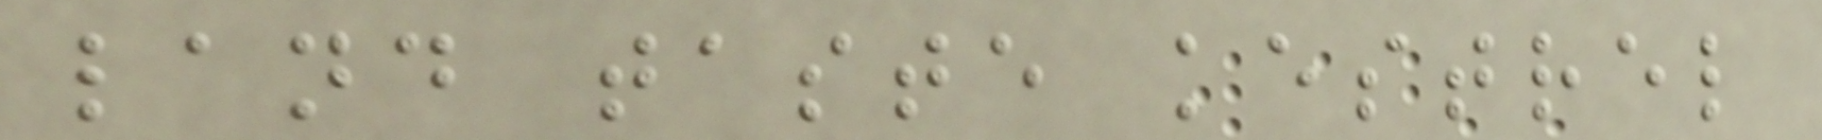land taste kestrel
